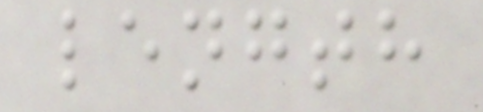length
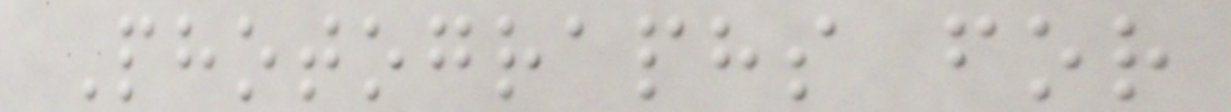Photographs for
